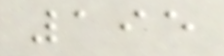195
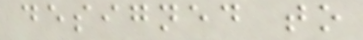designed to
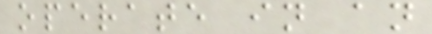operate in an
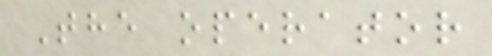The operator
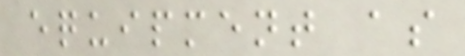equipment as
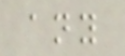any
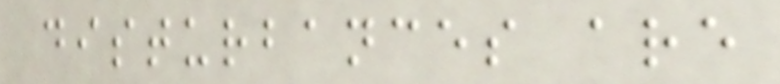disturbances are
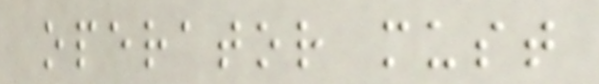operator must
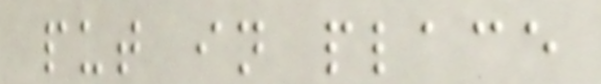put in place
